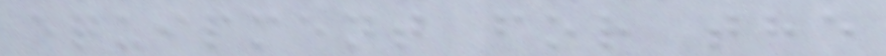equipment for the
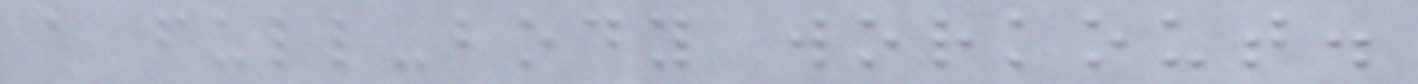a full-body workout.
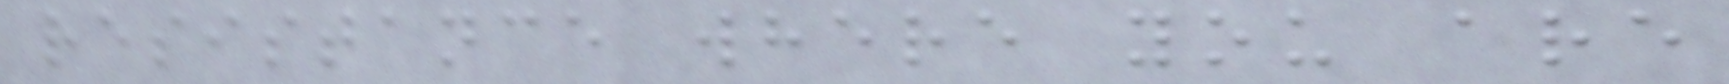resistance where you are
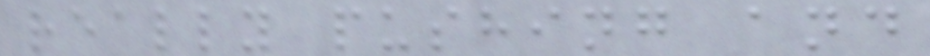really pushing and
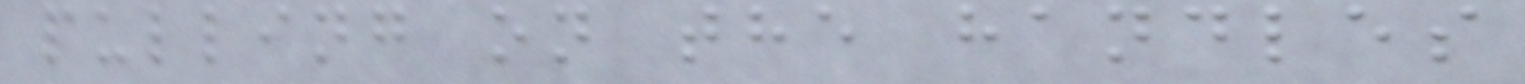pulling on the handles
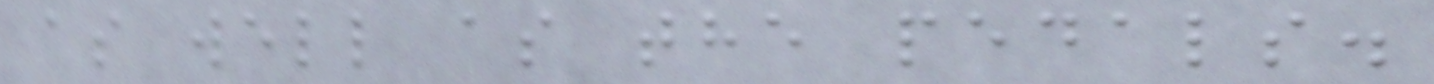as well as the pedals.
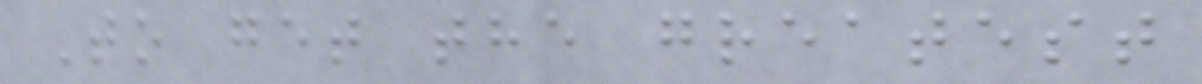To get the greatest
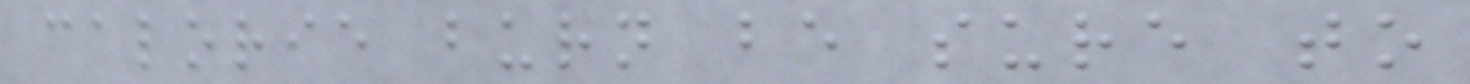calorie burn be sure to
